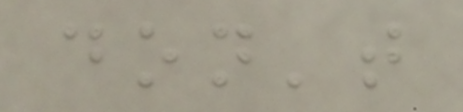don't
